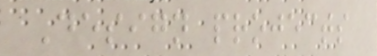Design projects
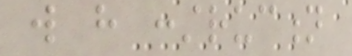will have construction
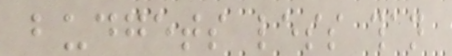budgets less than
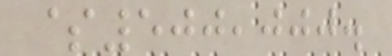$500,000.
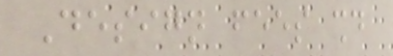Design fees should
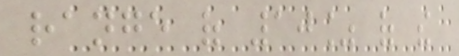range of 10% of the
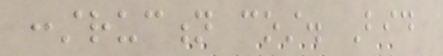construction cost. Bid
